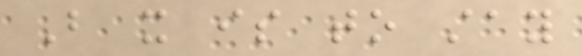But it is to stay
